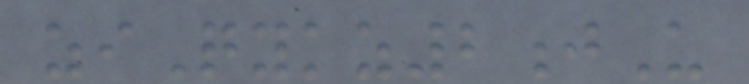ziQykz2jU
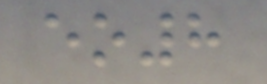eo8
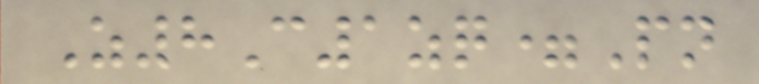Z8C1zq=Pn
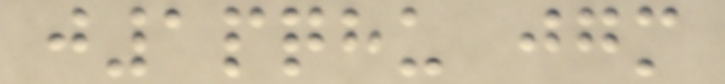j1pqhu jgm
